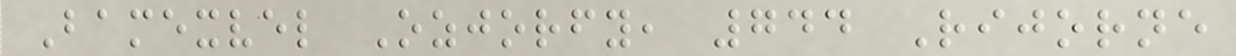Bamexvel Ozjorfy, 744 Rijorne
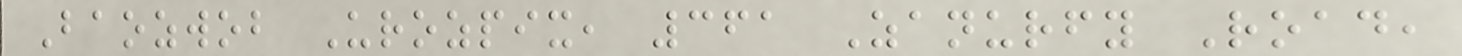Baozwob Urozpix, 361 Zanurfy Road,
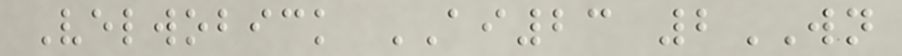Velwobick AI23 2WN
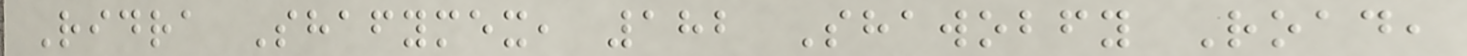Ridra Shafymex, 182 Shawobfy Road,
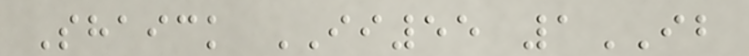Shaick II55 1IB
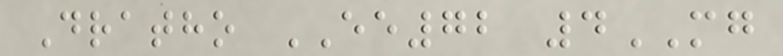Dratho EE72 4MG
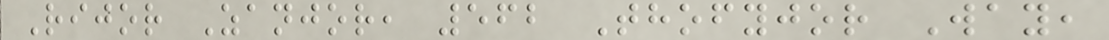Rijor Zanjor, 562 Thofyjor Way,
